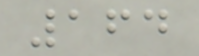164
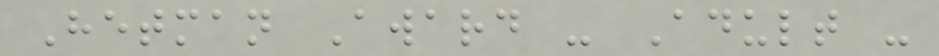Hetman Award - Adult -
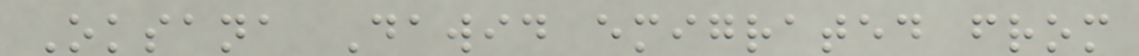Oksana Dawid emigrated from
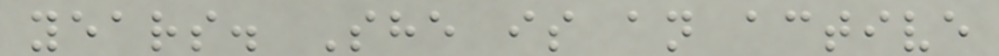years. She is an active
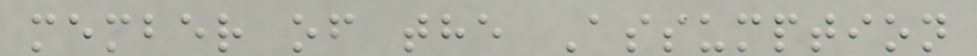member of the Assumption
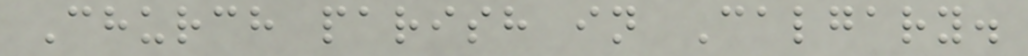Church parish in Calgary.
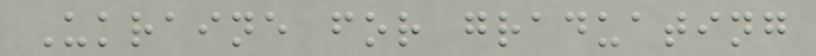Ukraine for graduating
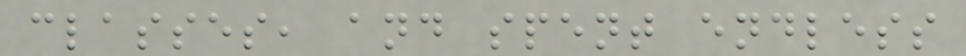classes, and spent endless
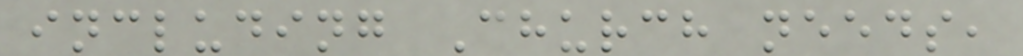including Church needs,
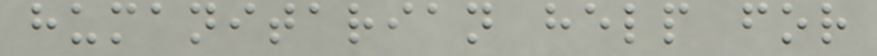humanitarian help for
